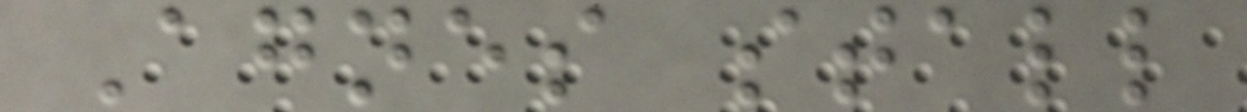Agnes stall
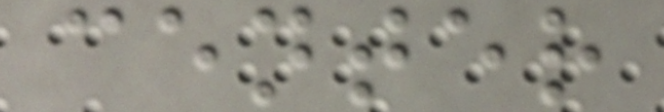center
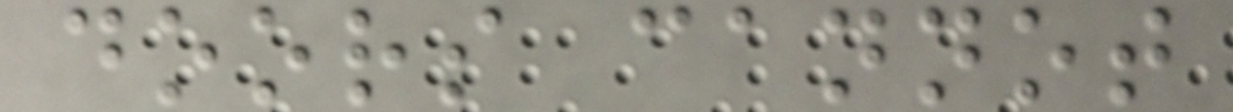doors cannot
